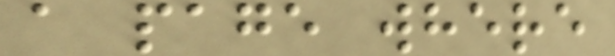a page where
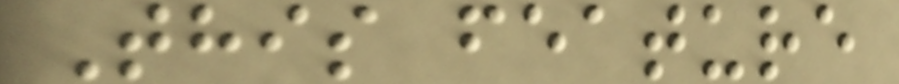This feature
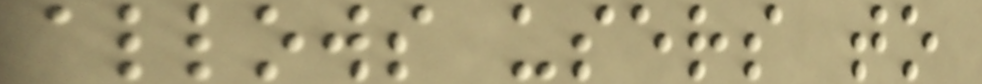allows users to
